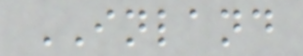INLAND
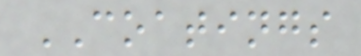COATINGS
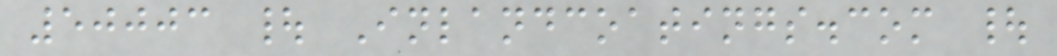50003 | Inlandcoatings.com |
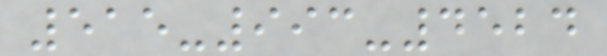515-993-4524
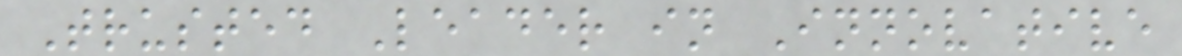Trusted Leader in Innovative
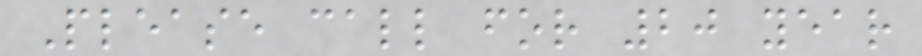Please call for 20 year
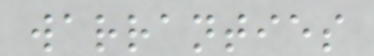warranties
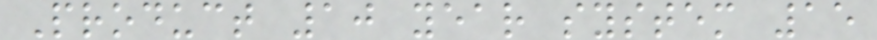Product 10 year system 15
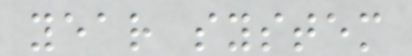year system
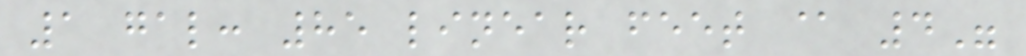1 gal: 85 linear feet @ 4"
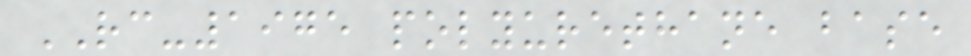RC-1975 polyurethane base
